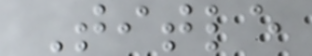Title
